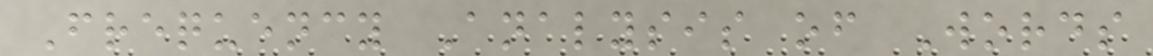Frequency Analysis of Words
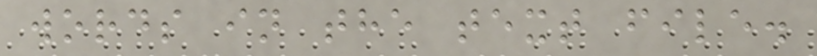words in the text file.
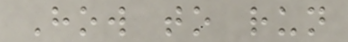How to run
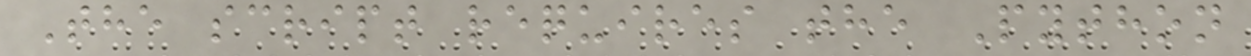The script requires the Python
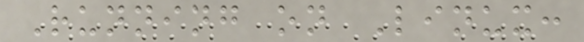Running on Linux:
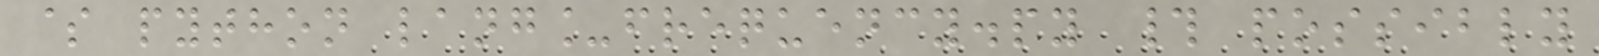$ python lang_frequency.py # possibly
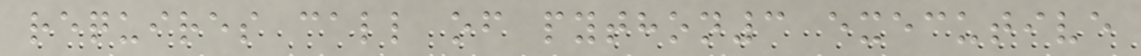requires call of python3 executive
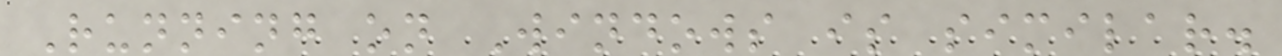Running on Windows is similar.
